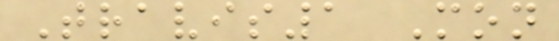Travis1 Mon
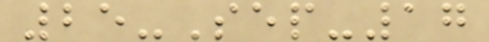25-Sep-17
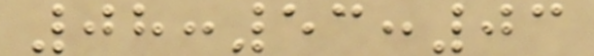08:53:03
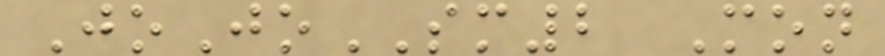JoJoSM2 Mon
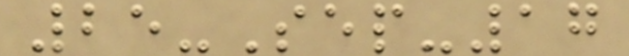25-Sep-17
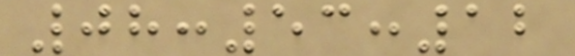08:53:12
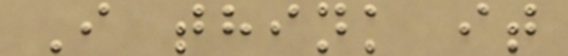I think it
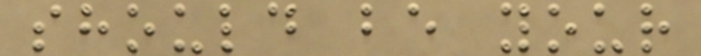should be your
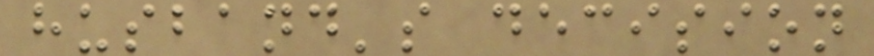husband's decision
